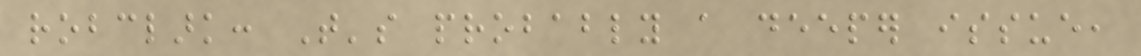robclark: That's probably a deeper issue,
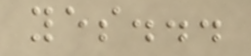yes...
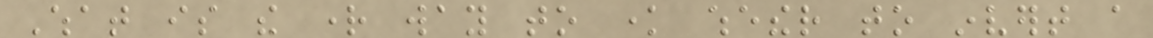What is the right way to know whether to invert a
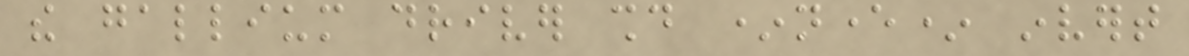the gallium driver should *never* invert
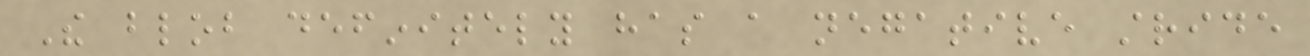The blob definitely has a negative stride
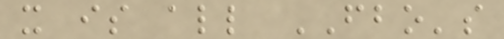it is all FBO's
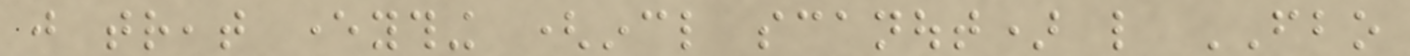just treat everything (incl scanout) like FBO
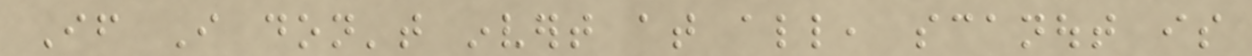If I don't invert at all, scanout is
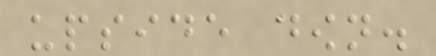upside down.
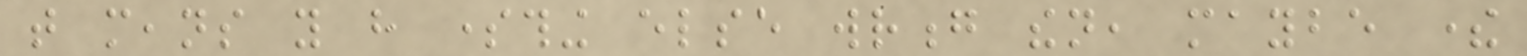that means you have something else wrong then, maybe there
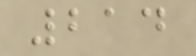214
